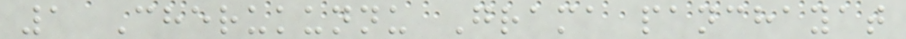1 Cherukunnu Grama panchayat
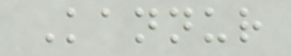Kannur
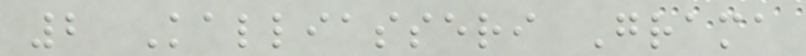2 Kalliasseri Grama
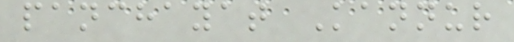panchayat Kannur
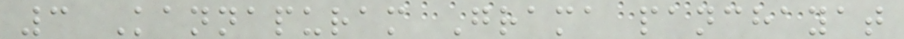3 Kannapuram Grama panchayat
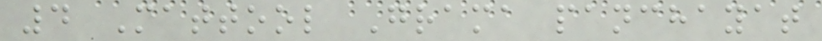4 Mattool Grama panchayat
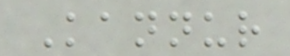Kannur
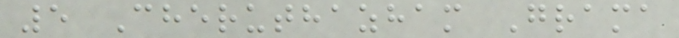5 Cheruthazham Grama
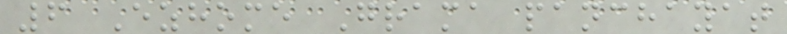6 Ezhome Grama panchayat
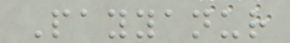Payyanur
